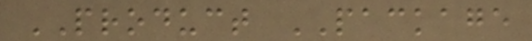PRODUCT PACKAGE
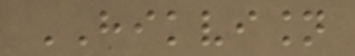HIKVISION
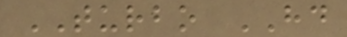TURBO HD
